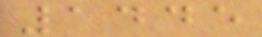1445
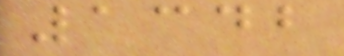1342
